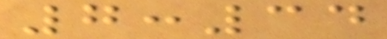7:34
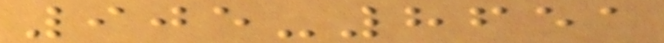905-8651
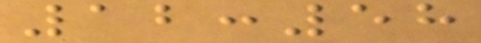12:58
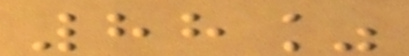88%
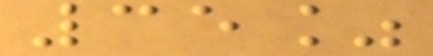35%
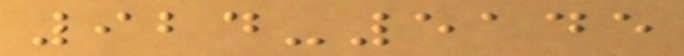924-5145
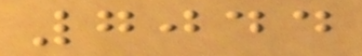7044
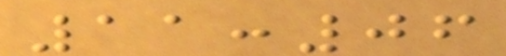11:06
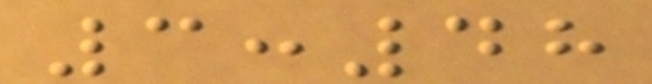3:48
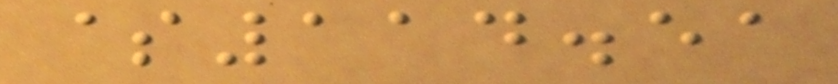$114.51
